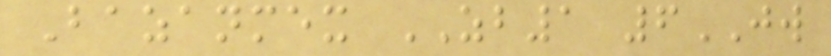Bazanmex ZB1 6JW
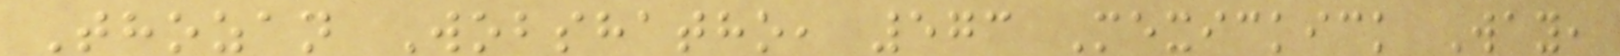Thozan Wobshatho, 573 Mexickick Way,
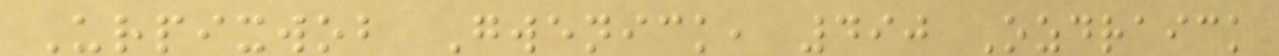Urpixwob Gwenick, 490 Ozdraick
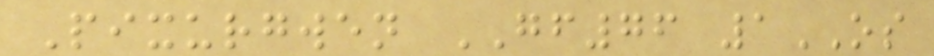Pixurgwen GF76 1OS
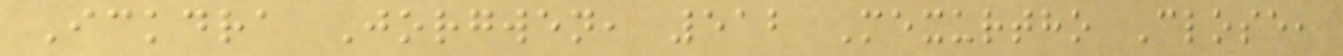Ickdra Jorgwen, 512 Mexurtho Close,
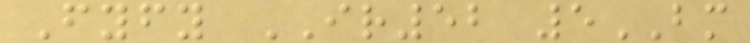Fyfy IR52 5BM
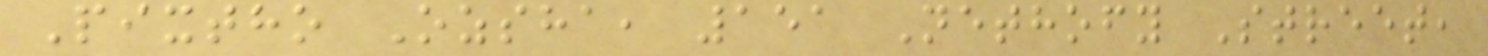Pixtho Ozsha, 151 Nethofy Street,
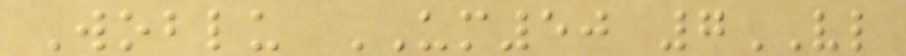Woblu UM50 7VL
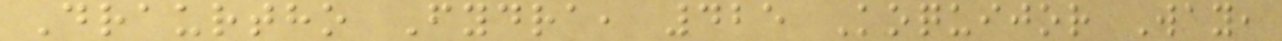Draurtho Fydra, 425 Koquijor Way,
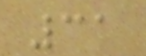31
